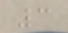3
